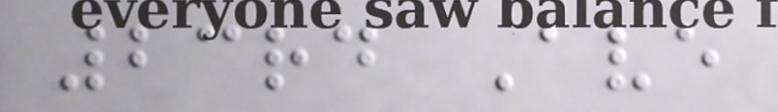23rd Ave
